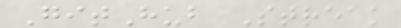GitHub Streak
